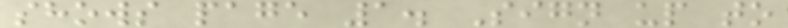shows page 1. Sign up to
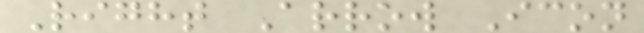Right Arrow Icon
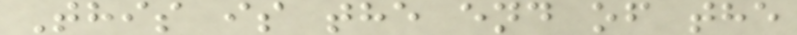This is the end of the
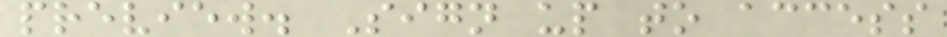preview. Sign up to access
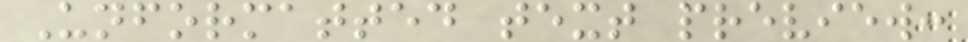Unformatted text preview:
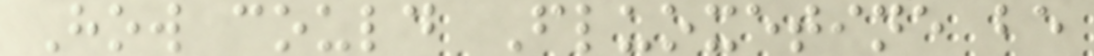How could Fluoxetine be
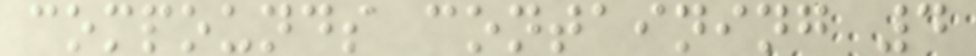compounds containing 4
